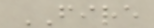FIRE
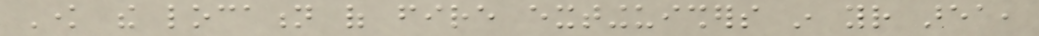Know the location of fire extinguishers in your area,
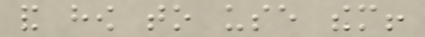and how to use them!
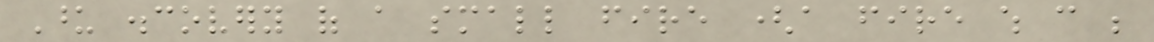Upon discovery of a small fire (a fire which can be
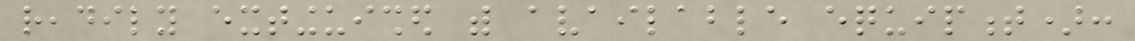readily extinguished with available equipment):
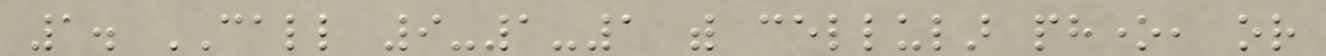1. CALL 9-1-1 with cellular phone, or
